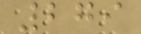279
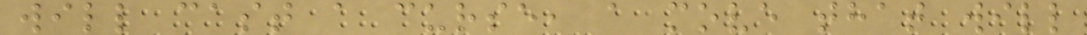will cast a curse, a move that will
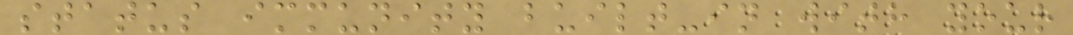status immunity built-in with your
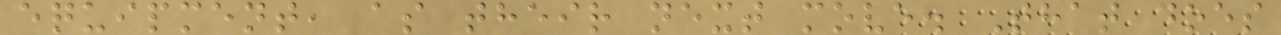equipment, as their next move. That does
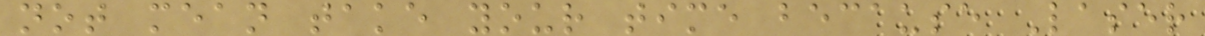not mean take your time because Laser
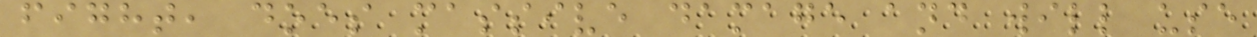fight, does massive damage and will use
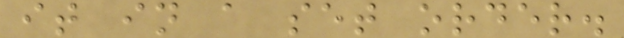it in a set order.
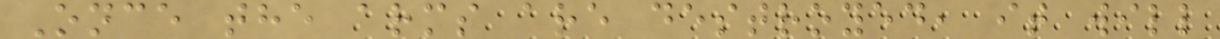Once the arms are destroyed, it will
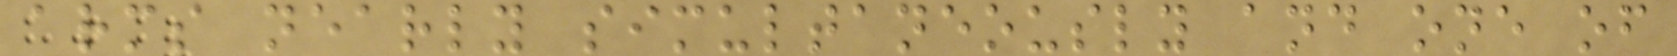arms nearly simultaneously and one of
